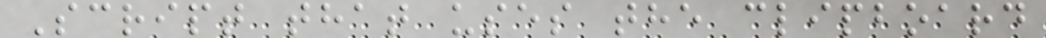Script that uses the clipboard
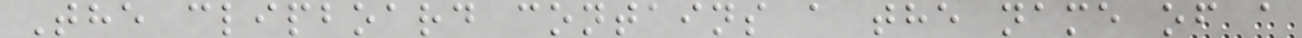The clipboard contains a the name of a
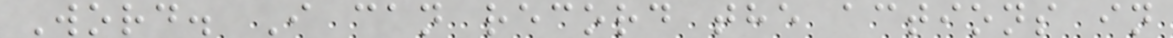Word. I can record the actions in
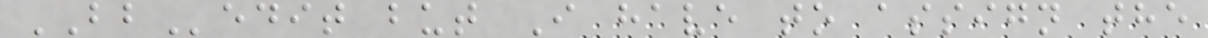BBedit but I have to assign the
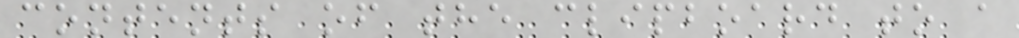contents of the clipboard to a
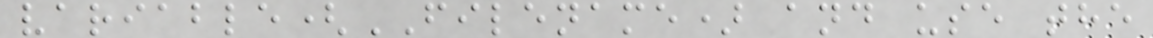variable(FILENAME) and use the
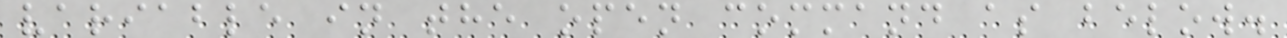variable in the open command as below.
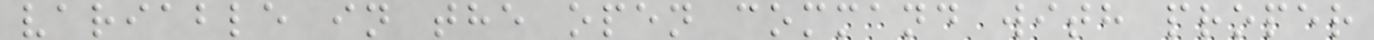variable in the open command with proper
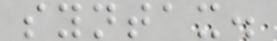syntax.
